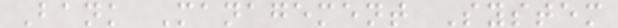Bank Management System
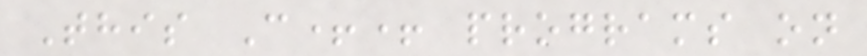This C++ programs on
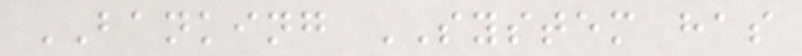BANKING SYSTEM has
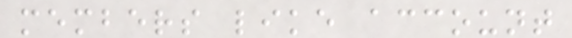members like account
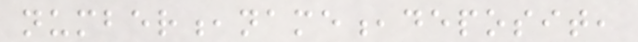number,name,deposit,
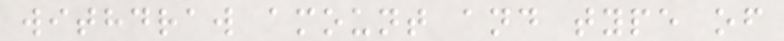withdraw amount and type of
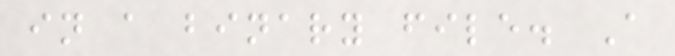in a binary file. A
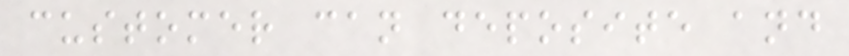customer can deposite and
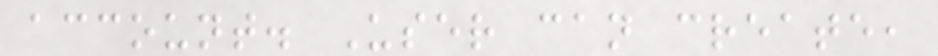account. User can create,
